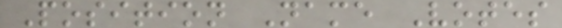Position Name Votes
